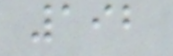192
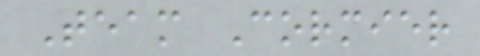Team Cormier
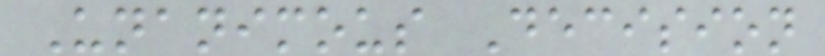Unanimous Decision
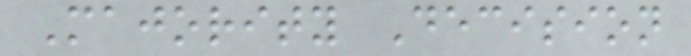Majority Decision
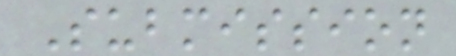Submission
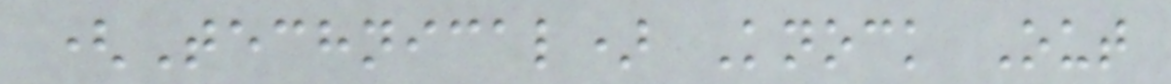(Technical) Knock Out
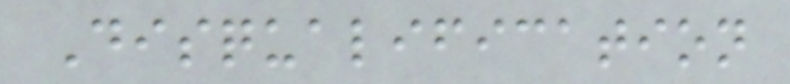Disqualification
